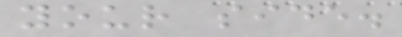your side.
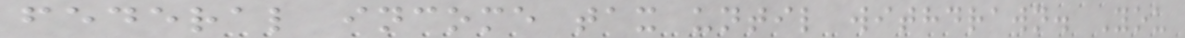federal income tax until withdrawn. You
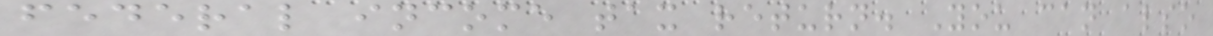federal income tax return. You can also
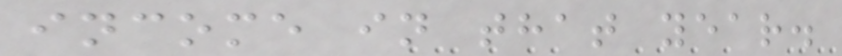income in that year.
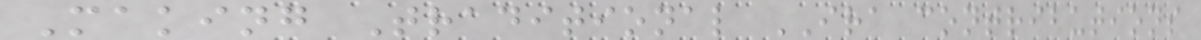Making Traditional IRA contributions
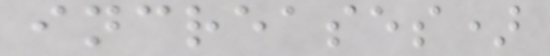increases)
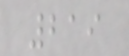219
